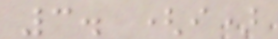3. (i)
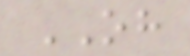OH
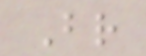Br
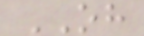OH
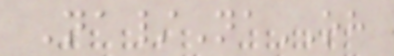Na/NaOH
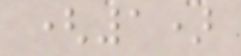(1)
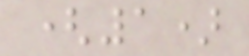(1)
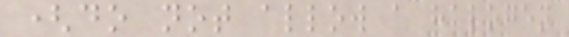(do not allow a halogen
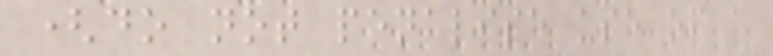(do not penalise use of a
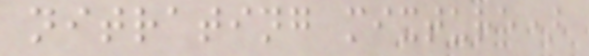nitrating mixture)
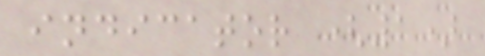indicator (1)
